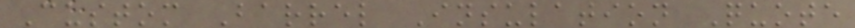Custom Barrel Insulation Quote
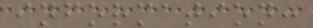information:
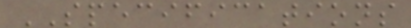SPECIFICATIONS
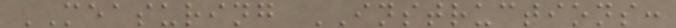MEASURING INSTRUCTIONS:
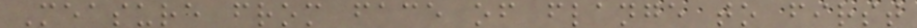Measure from face of flange to first
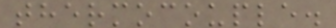thermocouple.
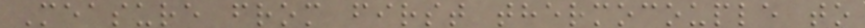Measure from first thermocouple to
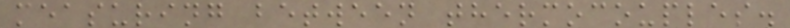measuring between thermocouples.
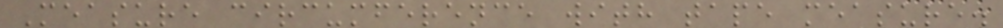Measure circumference with tape measure.
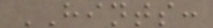HINTS:
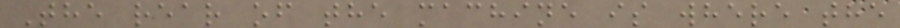The rear of the machine is where the
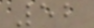52
